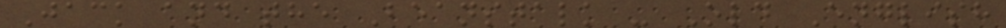Jack and the Beanstalk - Old English
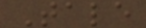Tale
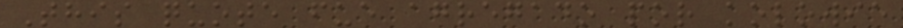This quote fue agregado por kolowie
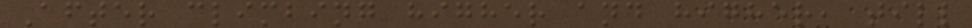After climbing higher and higher, till
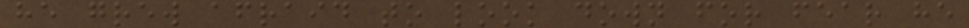he grew afraid to look down for fear he
